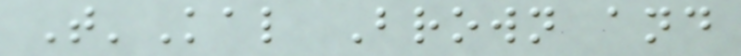T'Kal Brown and
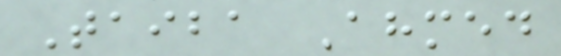Taiba Ahmed
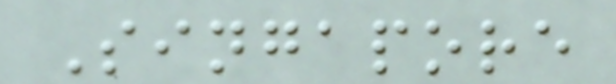Singapore
